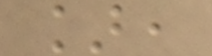],
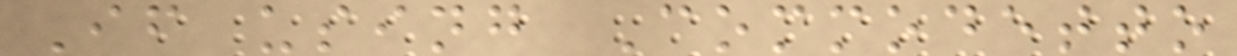If using Commodetto
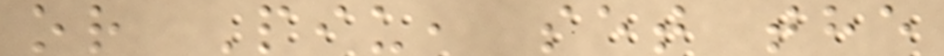or Piu, set the
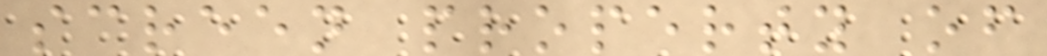screen property of
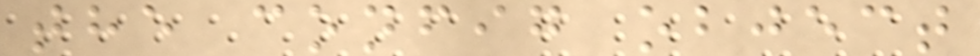the config object
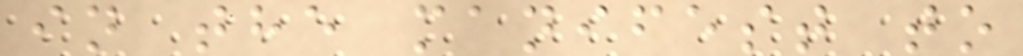in the manifest to
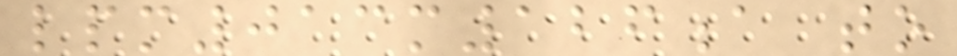lpm013m126a to
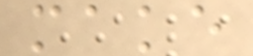make
